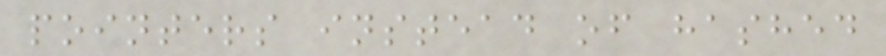pointers instead of hashed
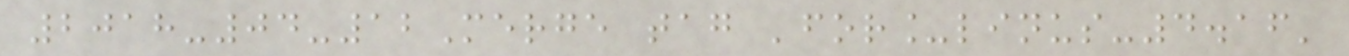2018-04-12Merge tag 'for_linus-4.16'
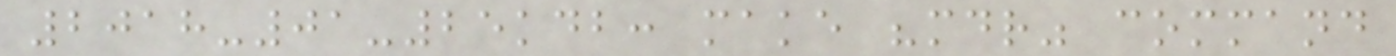2018-01-25kdb: make "mdr" command
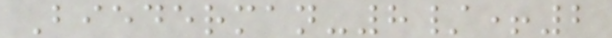Biederman-8/+2
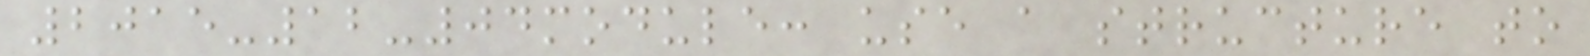2015-12-04module: use a structure to
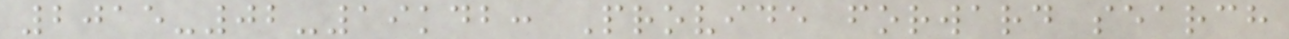2015-02-19kdb: Provide forward search
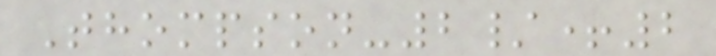Thompson-2/+2
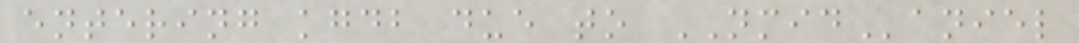entering kgdb due to NMIDaniel
